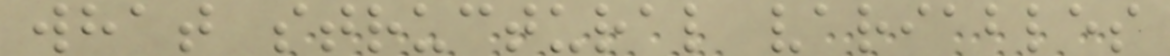what structural variables
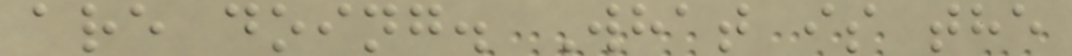are doing. What is the
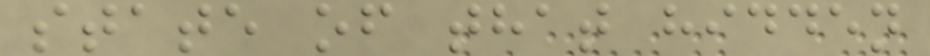state of that hidden
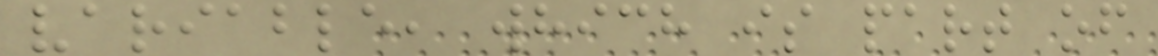variable, which is part of
